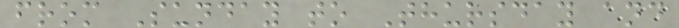from Sunday to Thursday and
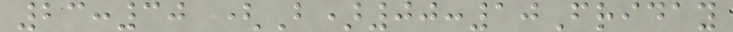23:30 (B)00:10Friday
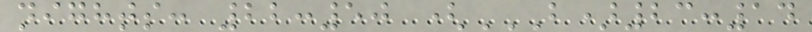nights: 22:50 (B)23:14
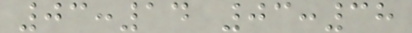03:14 03:38
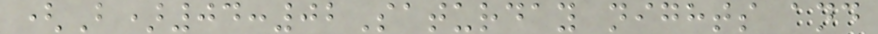(B)04:02Saturday nights and
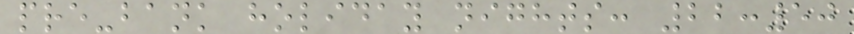pre-bank holiday nights: 22:50
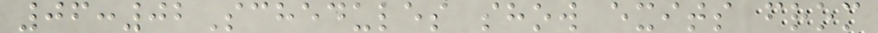06:02Schedules show exits from
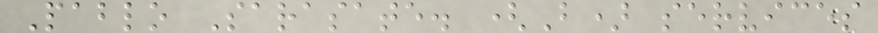Pablo Sarasate. (B) services
